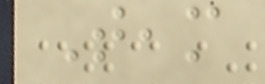Team
